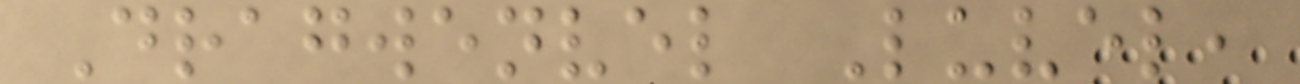Dragwenvel Luvel,
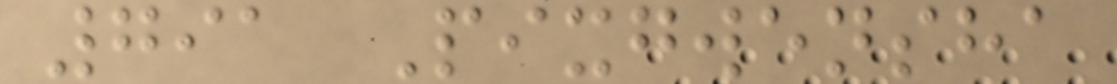791 Pixgwensha
